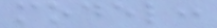model:
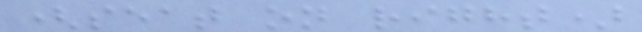(seat on right)
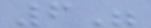6"
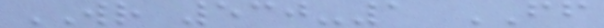WR 530-1 FF
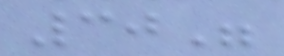30"
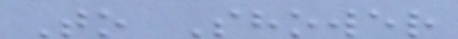To Shower
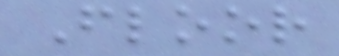Floor
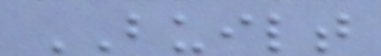BUILT
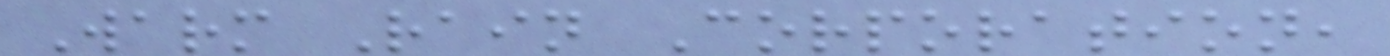Warm Rain Corporation,
